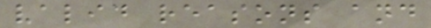valid reasons and
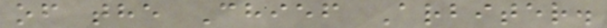of the Chief Arbiter.
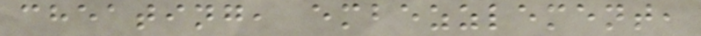cheating, embezzlement,
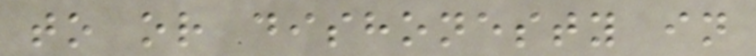to or dishonesty in
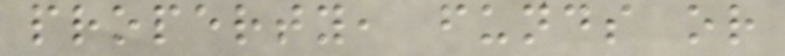property, funds or
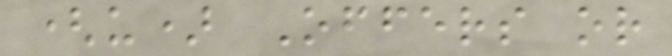(u) Offers or
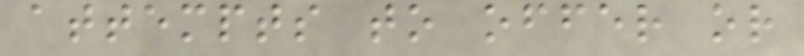attempts to offer or
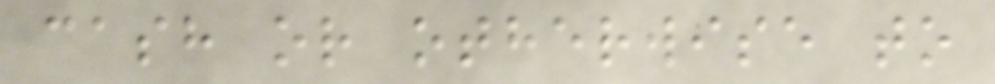cash or otherwise to
